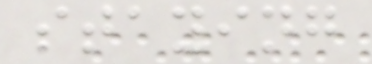staying
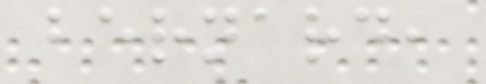bernard,
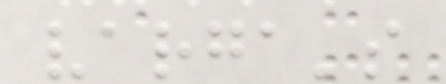varga's
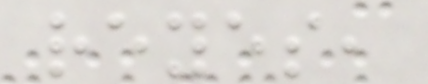reyes,
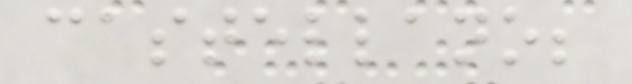castellano;
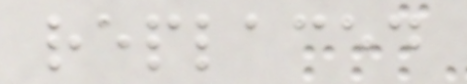replaced
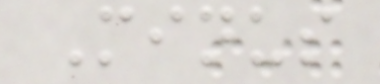Minus
